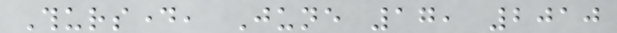Thursday, June 17, 2010
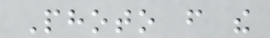Photo from the
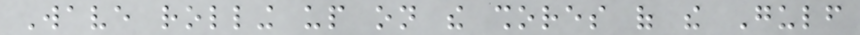Wave rolling up on the shores of the Gulf
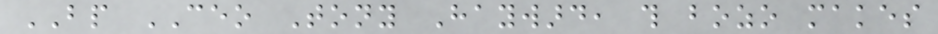BP CEO Tony Hayward, this bozo makes
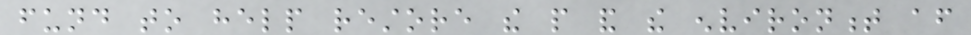fund to help restore the people and the environment after
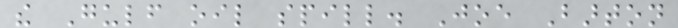the Gulf oil spill. Joe Barton
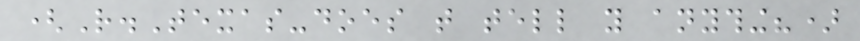(R.Texas-does that tell you anything?)
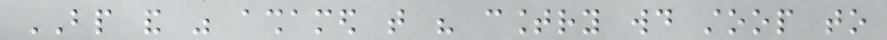BP and was ashamed that his country would stoop to
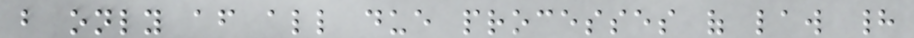but only after all due processes of law had
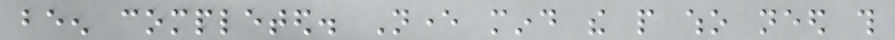been completed. Never mind the people who need this
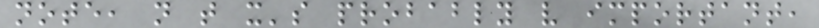note, not that it's probably very important,
